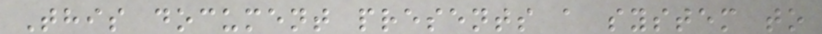This document presents a system to
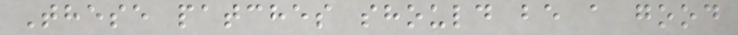These patches should be a good
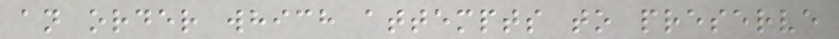an order which attempts to preserve
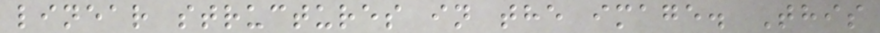linear structures in the image. This
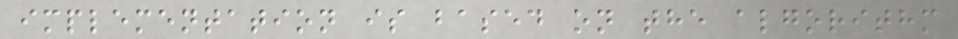implementation is based on the algorithm
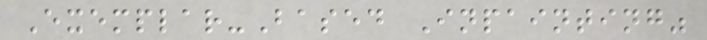Exemplar-Based Inpainting"
